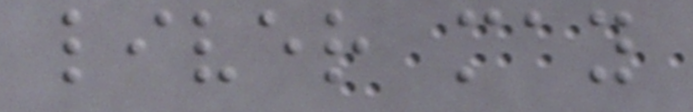liver may
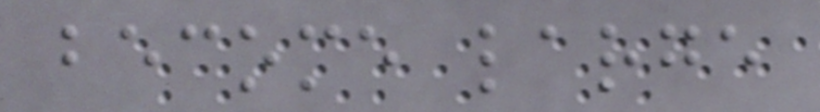become large
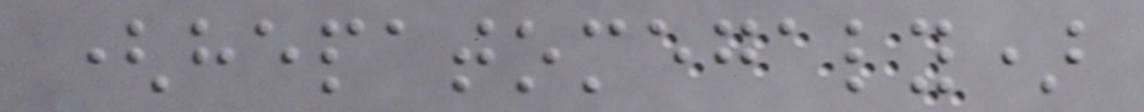(hepatomegaly)
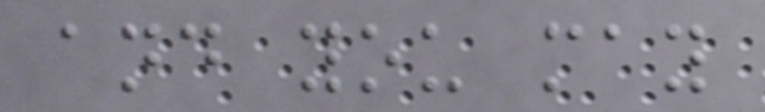and you may
